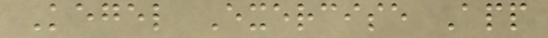Kegel Exercise App
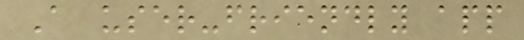A user-friendly app
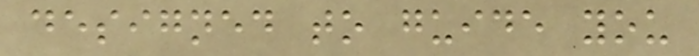designed to guide you
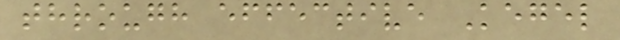through effective Kegel
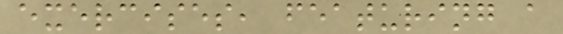exercises, featuring a
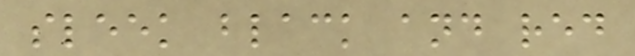sleek black and red
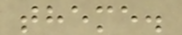theme.
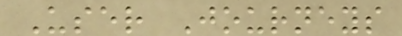User Journeys
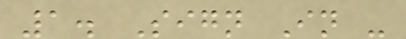1. Sign In -
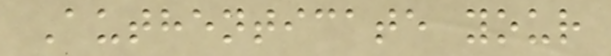Authenticate your
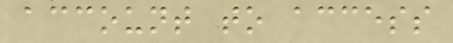account to access
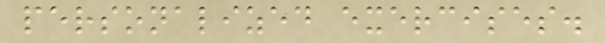personalized exercises.
